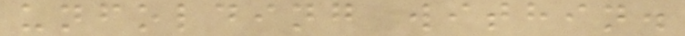unfolding within.
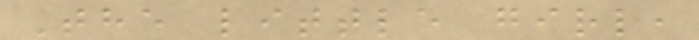The little girl,
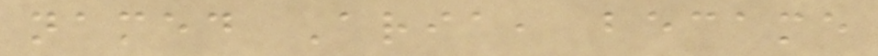named Aria, became
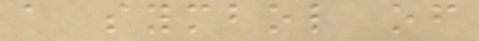a symbol of
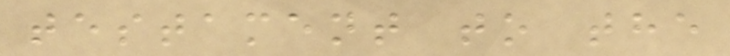testament to the
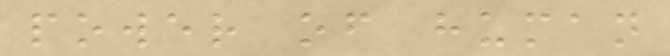power of human
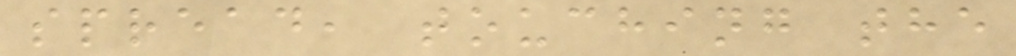spread, touching the
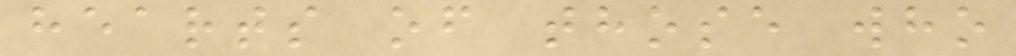hearts of those who
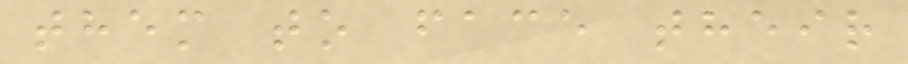them to face their
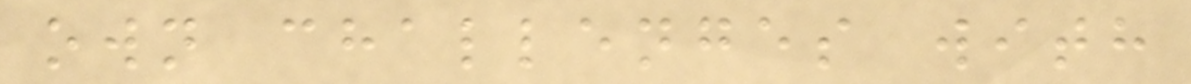own challenges with
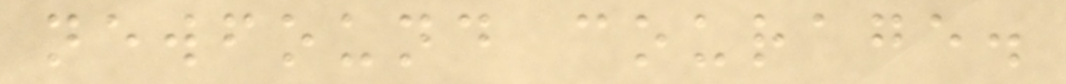newfound courage.
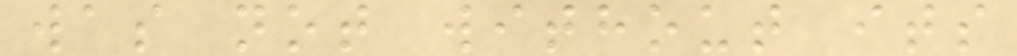was not without its
